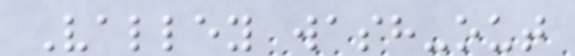Valley wash-out
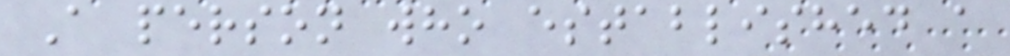A person who established a
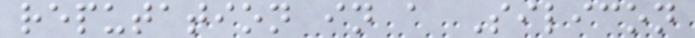reputation in a Silicon
